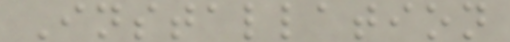Installation
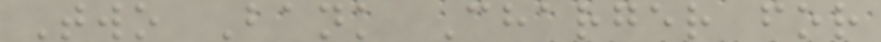Two Bank Charger for
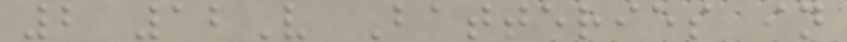2 12V Batteries in
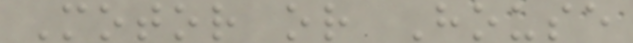Motor or House
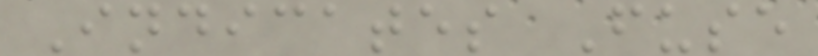Indicates Fuse
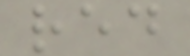red
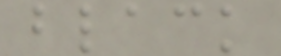black
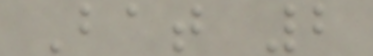Bat 2
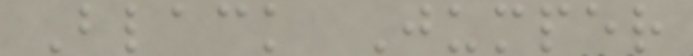Black Jumper
